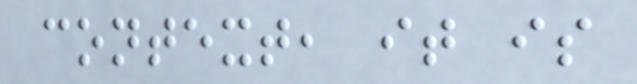context, it is
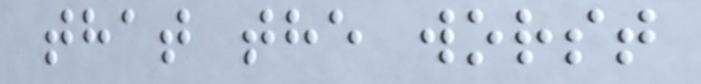that the worst
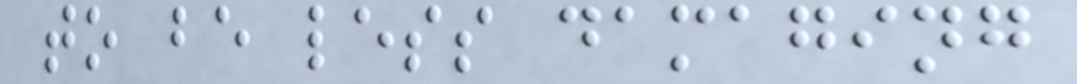to be less damaging
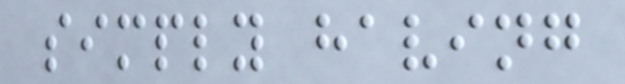simply having
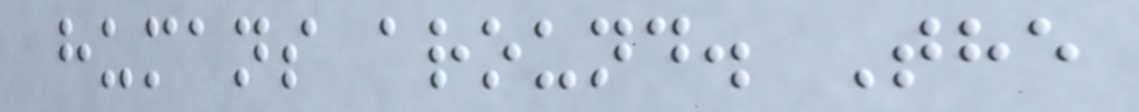humans around. The
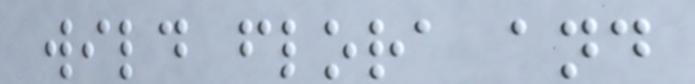wild flora and
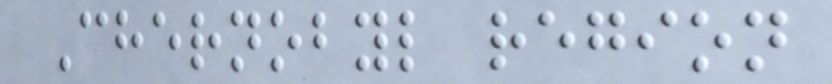Chernobyl region
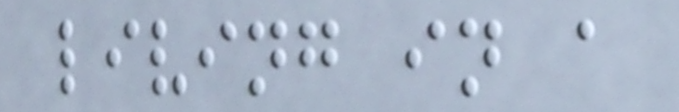living in a
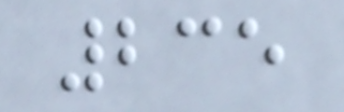235
